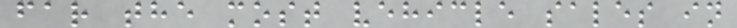far the most vehicle sales in
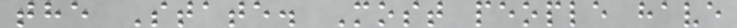the State. Most people have
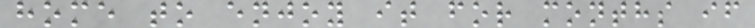home to enjoy it for months if
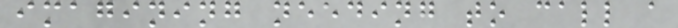imagining needing to call a
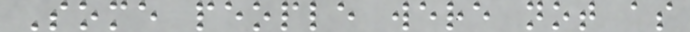Some people were not as
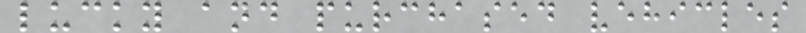lucky and purchased vehicles
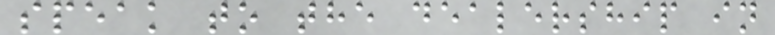speak to the dealership in
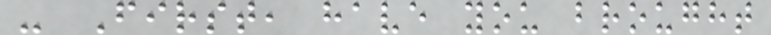- First, have you brought
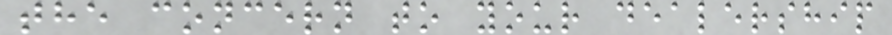the concern to your dealership
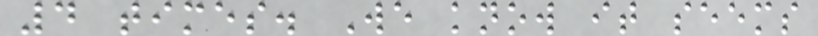4 times. We know it seems
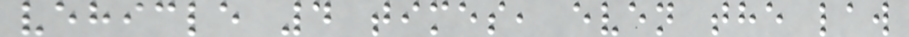vehicle 4 times, even the law
